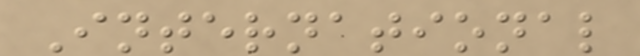International
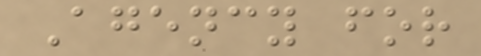Agency for
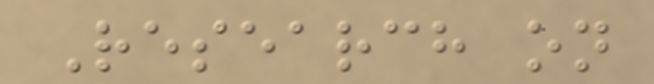Research on
